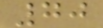70
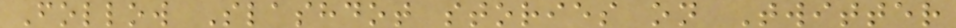Follow Slashdot stories on Twitter
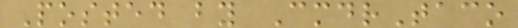Posted by CmdrTaco
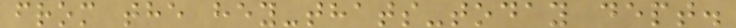from the hey-thats-today dept.
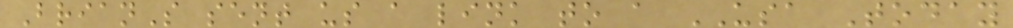BrianS sent us a link to a USA Today
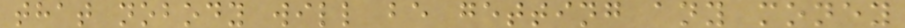that nobody will be getting any money
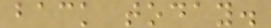back today.
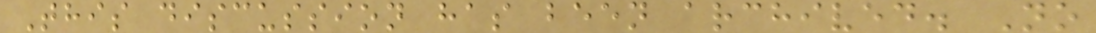This discussion has been archived. No
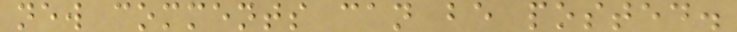new comments can be posted.
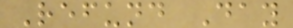Refund Day
